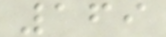169
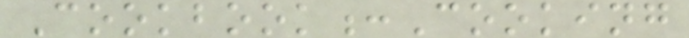Cookbook:Cooking
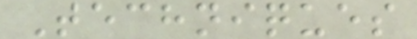Techniques
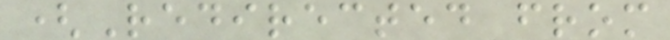(Redirected from
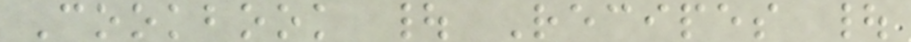Cookbook | Recipes |
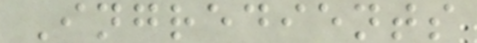Ingredients
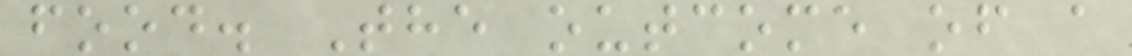food. The outcome of a
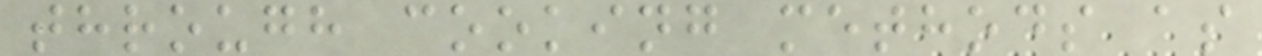through cooking methods as
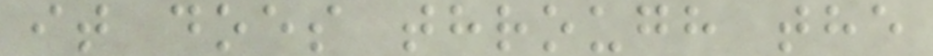it does through the
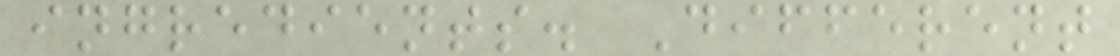ingredients. Different
